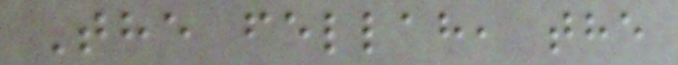The fellah, the
